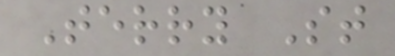Terry St
